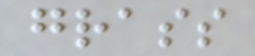grass
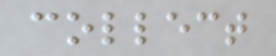collect
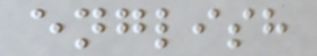english
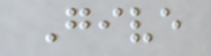Give
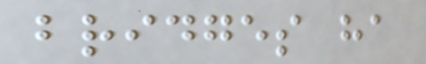bridges ha
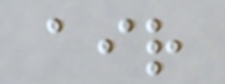air
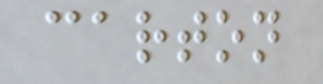carton
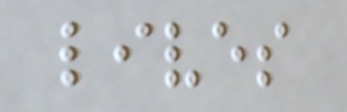lives
